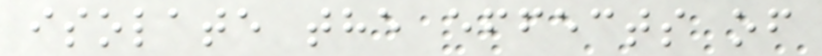isolate the effects of
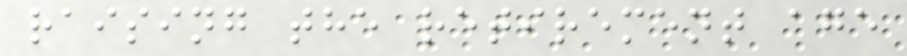raising the retirement age
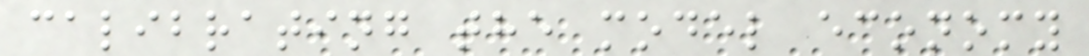calibrating the model economy
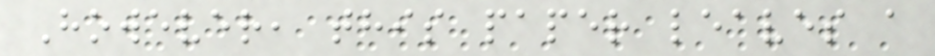However, this paper leaves a
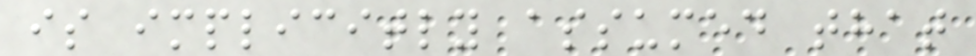is implicitly assumed that
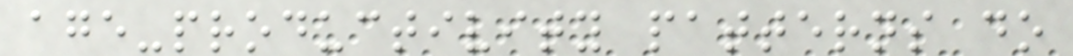age-productivity patterns do
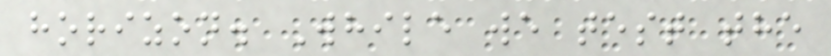horizon. While we test the
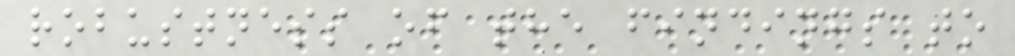robustness of the findings to
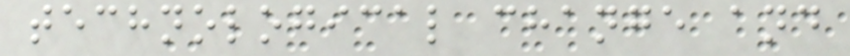technological change and
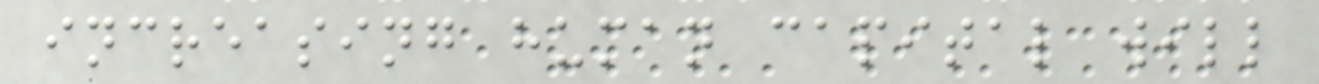increasing human capital will
